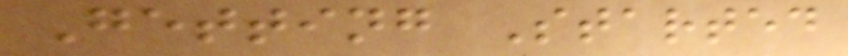Getting Started
